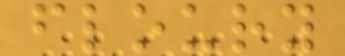floury
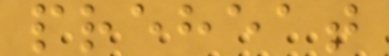preheat
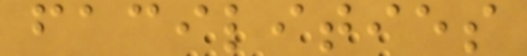facilities
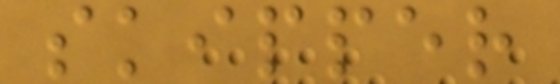skipper
